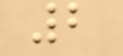2
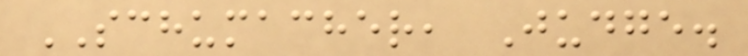SCHUMACHER, Judge.
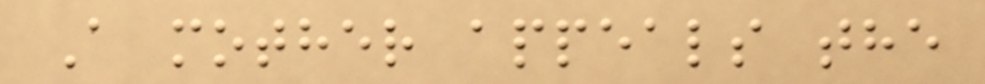A mother appeals the
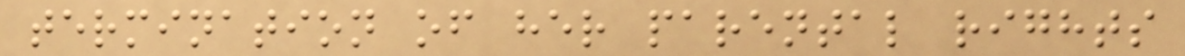termination of her parental rights
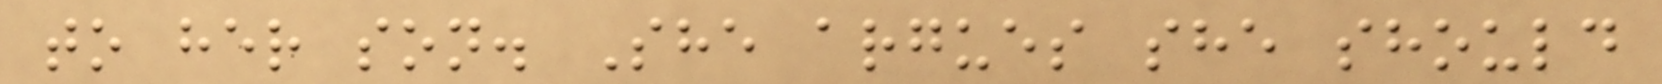to her son. She argues she should
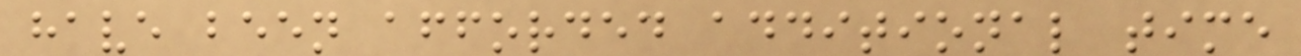have been afforded additional time
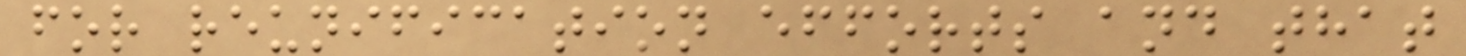for reunification efforts and that
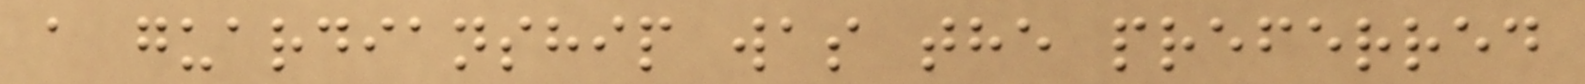a guardianship was the preferred
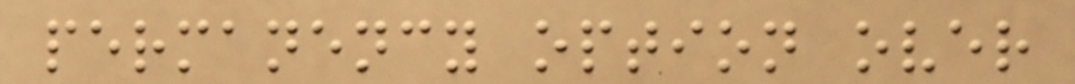permanency option over
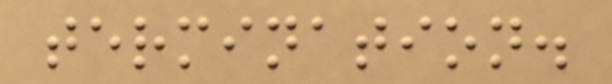termination.
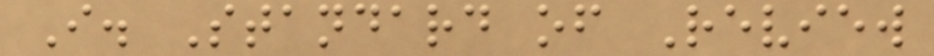I. Standard of Review
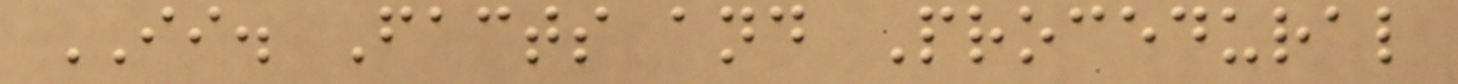II. Facts and Procedural
